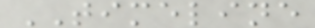TIMELINE
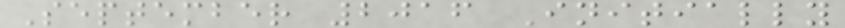September 2016 Initially
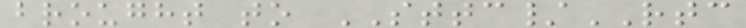brought to STTC/RTC
